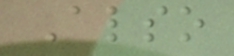Also
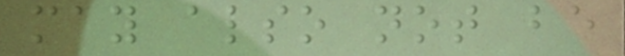may also not be
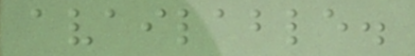available.
